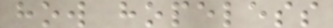how hopeless
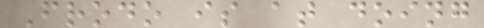Frodo is at doing
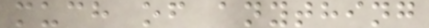much of anything
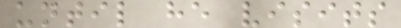until he visits
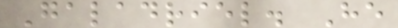Galadriel. He
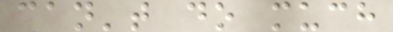can't do much
